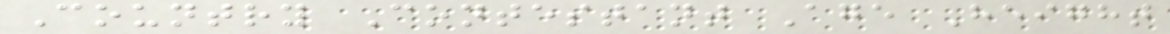Country Contestant Age Height
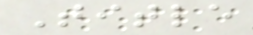Title
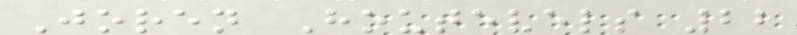Joren Houtevels 22
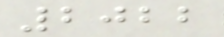2022
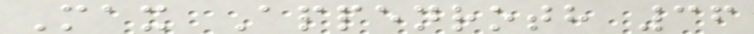Max Appenroth 36
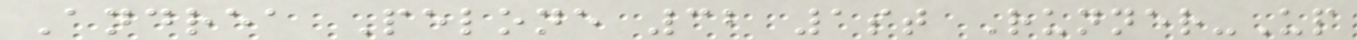Andrea Pelone 32 1st Runner-Up
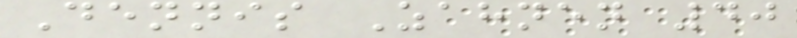Dennis Zahnen 40
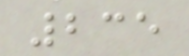235
